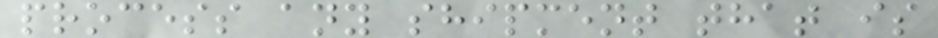process any shipment that is
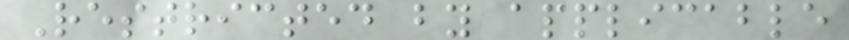Restricted by applicable
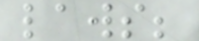laws;
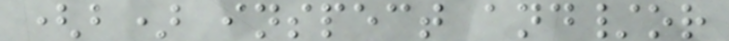(b) inspect and/or
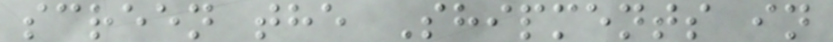screen the Shipments in
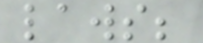laws;
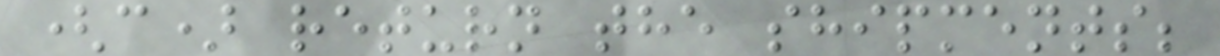(c) return the shipments;
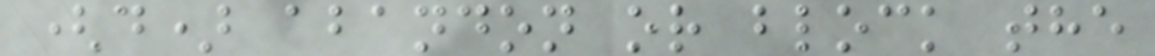(d) abandon or block the
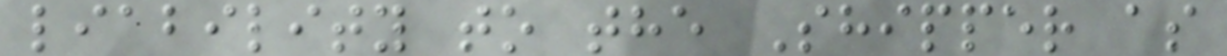liability to the Shipper as
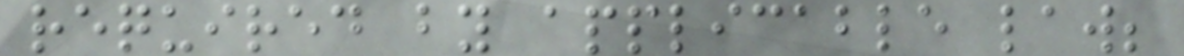required by applicable law;
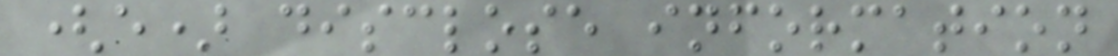(e) disclose information
